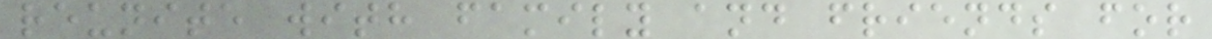reunite with family and friends for
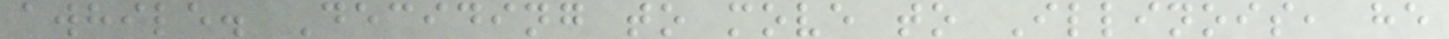awhile. Deciding to move to Illinois, he
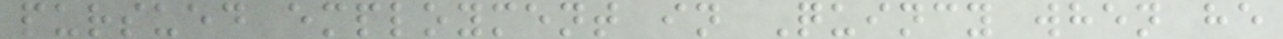pursued employment in Quincy when he
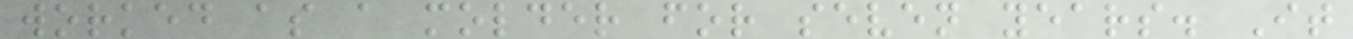worked as a molder for seven years. It
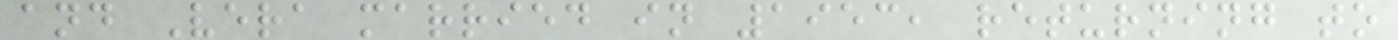and Vera married in 1953, returning to
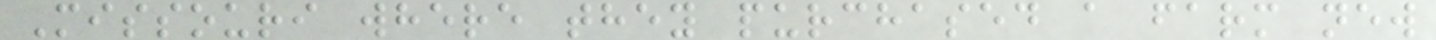Missouri where they purchased a farm new
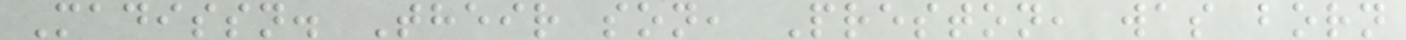Madissn. Their son, Preston, was born
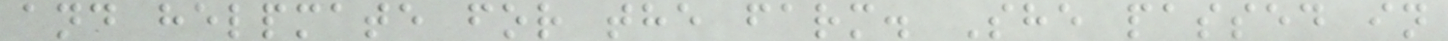and helpmate for the farm. She passed in
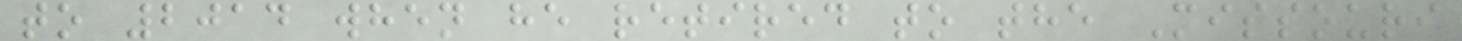to 2014 when he retired to the Missouri
